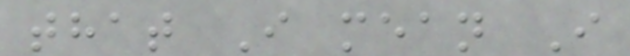that I mean I
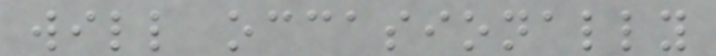will occasionally
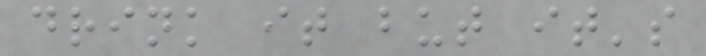drink it but it's
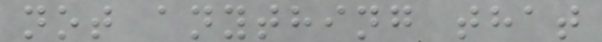not anything that
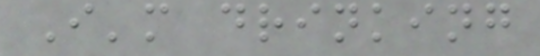I'm drinking
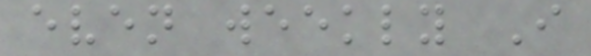even weekly I
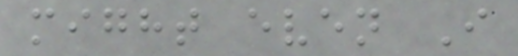might even I
